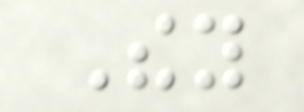They
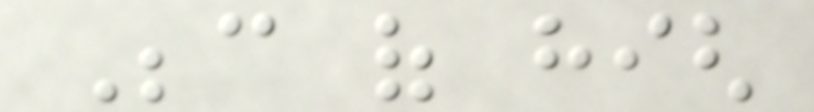Because of high
